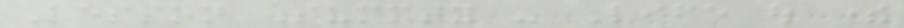Lesson Summary - Life out there
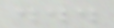...
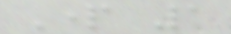Part 1
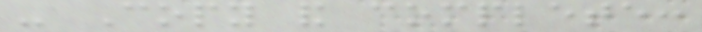- Copy and complete:
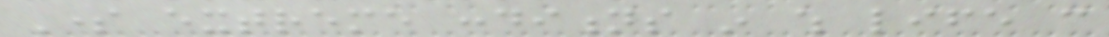Some extreme conditions in which life can
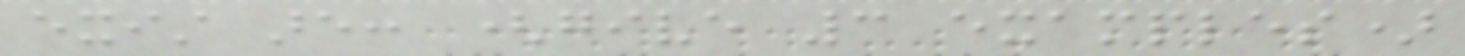exist are: (give 3 examples)
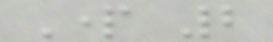Part 2
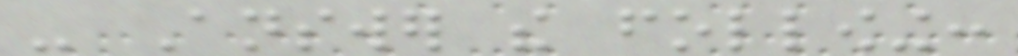- Answer the following:
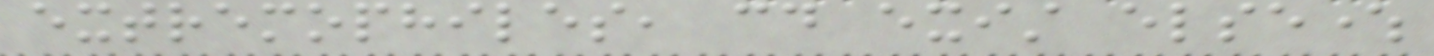extremophiles, could exist elsewhere
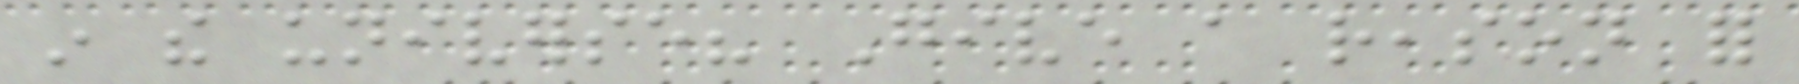in the universe? Give a reason for
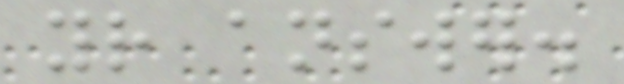your answer.
